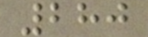280
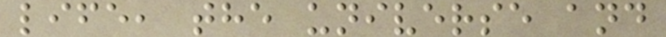life, the universe and
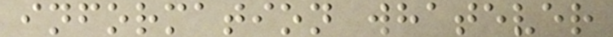information whatever
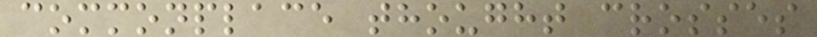commonplace thought crosses
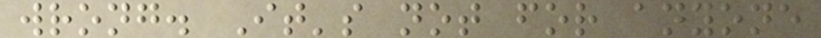wrong. It's not for anyone
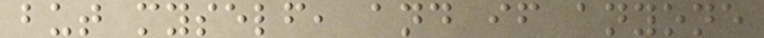but myself, and if anyone
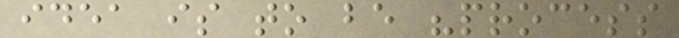idea is to be "process
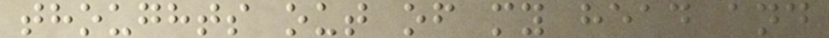thoughts out of my head and
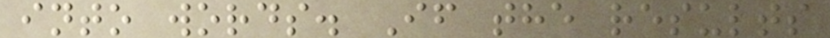into words. If the results
